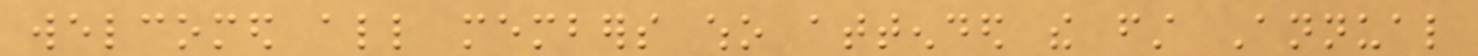welcomed all members who attended the first Annual
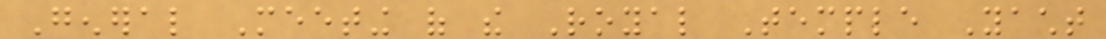General Meeting of the Royal Temple Yacht
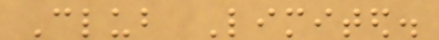Club Limited.
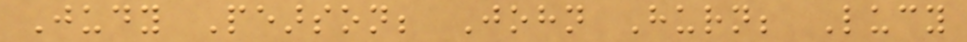Judy Pearson; John Hurn; Lucy
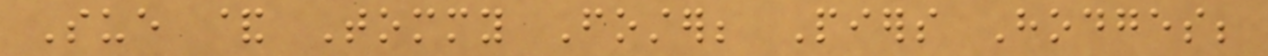Sue & Tommy Foster; Piers Hodges;
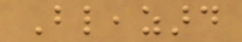Bleazard
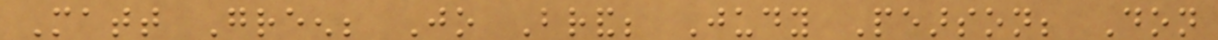Matt Green; Jo Brand; Judy Pearson; Don
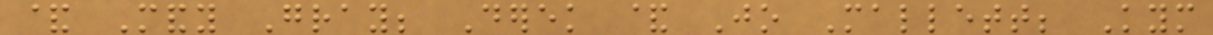& Mandy Gray; Derek & Jo Mallett; Kym
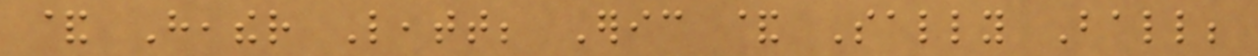& Heather Leatt; Eric & Sally Ball;
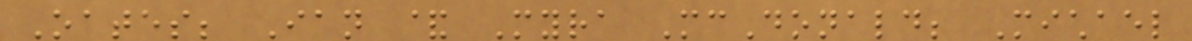Oates; Ian & Myra McDonald; Michael
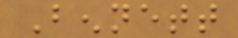Bennett
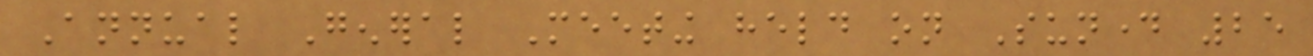Annual General Meeting held on Sunday 25
